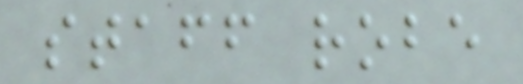staff robe
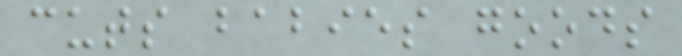cuts babies goods
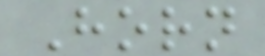Horn
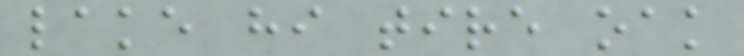lake hi tire oak
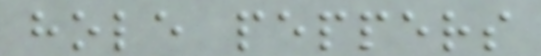hole peppers
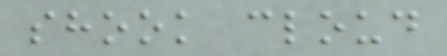shook cloud
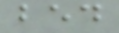bed
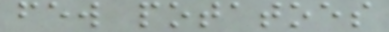few potatoes
